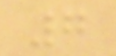7
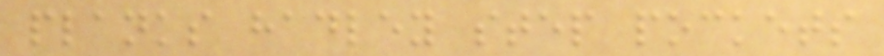planks hadley step pockets
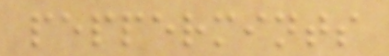peppermints
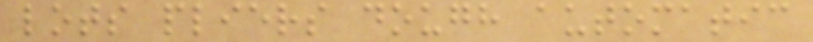lots pliers dough automatic
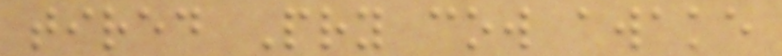tired Pry cow awake
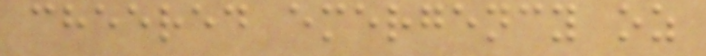cheered emergency oz
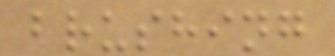brushing
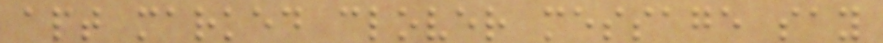apt marked clover message say
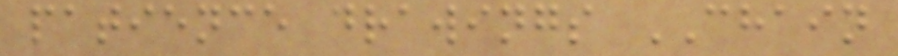patience drawings CHAIN
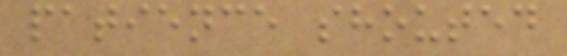patience shouted
